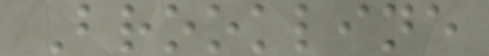Brookline
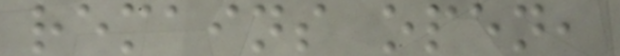remains open,
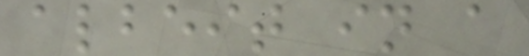albeit in a
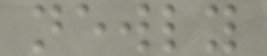newly
